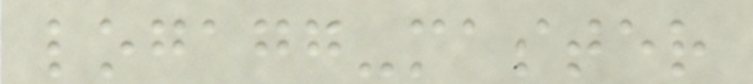logagg-master
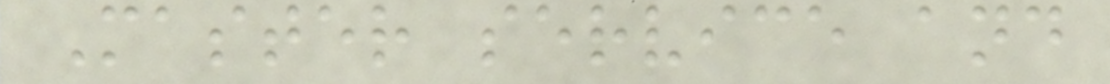Master service and
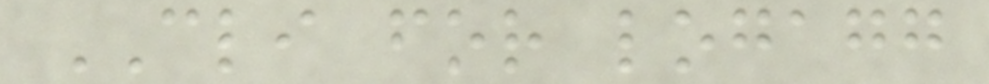CLI for logagg
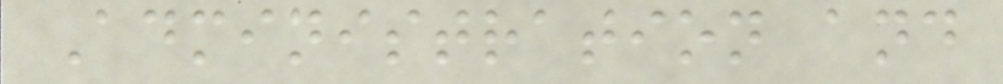Administration and
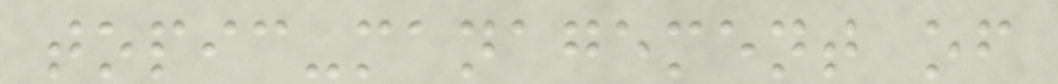topic-management of
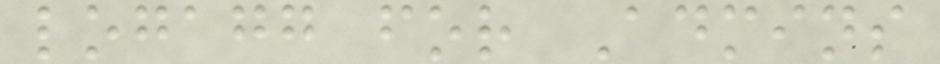logagg for Admins
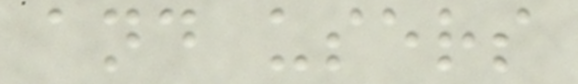and users
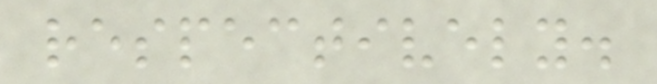respectively.
